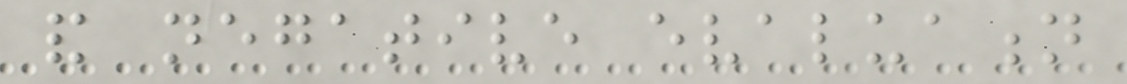and negative evaluation
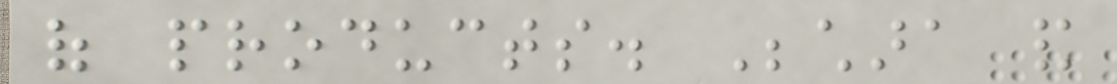of products. Bechara and
